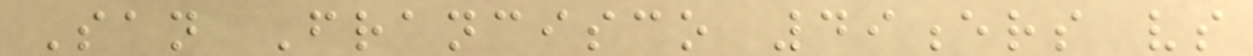San Francisco 49ers vs
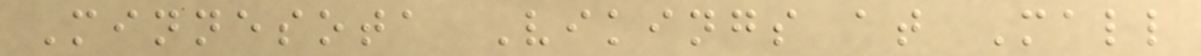Minnesota Vikings at Mall
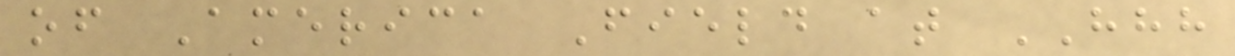of America Field at HHH
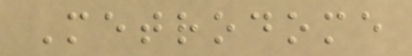Metrodome
